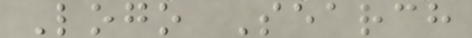Logo Search
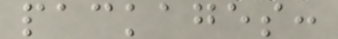packages:
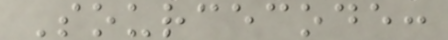Sourcecode:
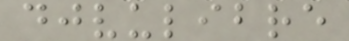djvulibre
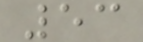53
